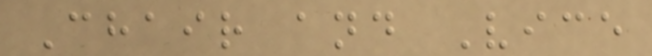Chair and Vice
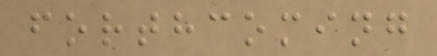forthcoming
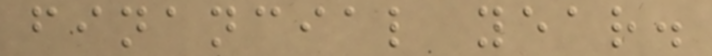financial year.
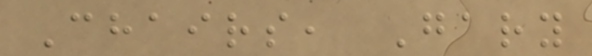Chairs, Gary
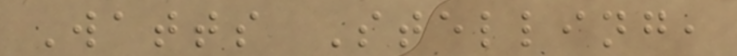Watts Stelling,
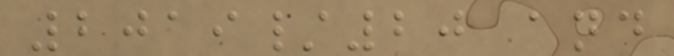2019/20 and
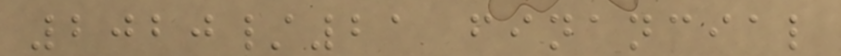2020/21 financial
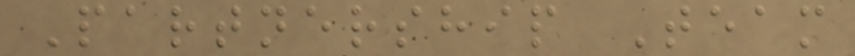Partnership Team
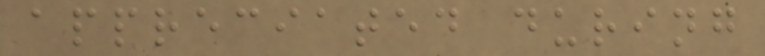appreciated during
